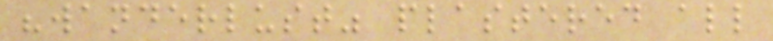"wanderlust" plastered all
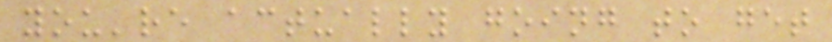you're actually going to get
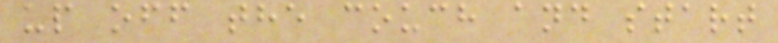up off the couch and start
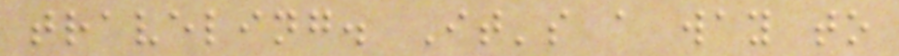traveling. It's a way to
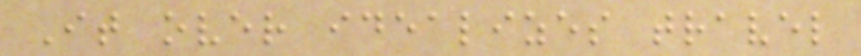It over idealizes travel
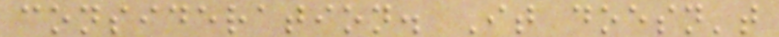consideration. It doesn't
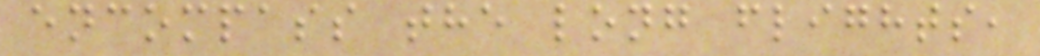encompass the long flights,
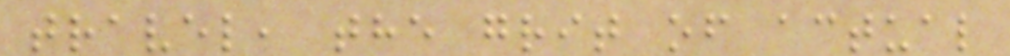travel, the grit of actual
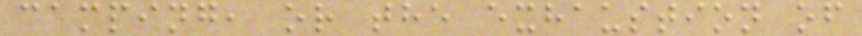camping, or the exhaustion of
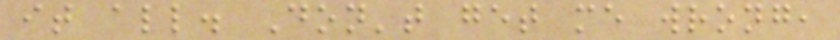it all. Don't get me wrong,
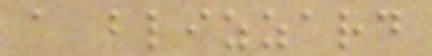a blizzard
